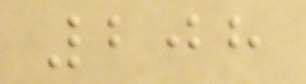208
